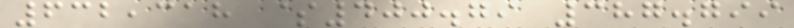632,318 $400.79 387.799
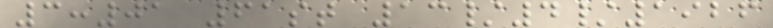3:01 61st 13/4/1926
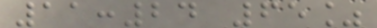11:24 65%
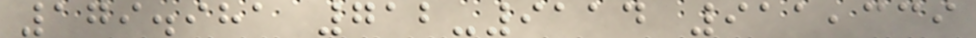179.981 712-9114 911,339
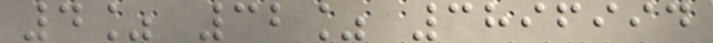4% 32% 3896994
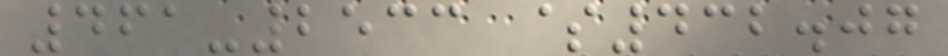461-2533 $432.07
